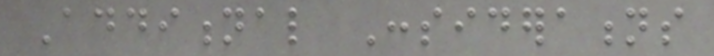Additional Considerations
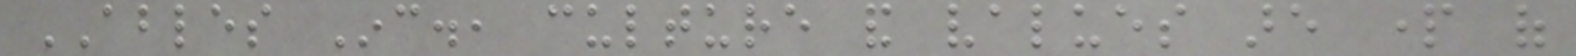ABLES Inc., culture and values are part of
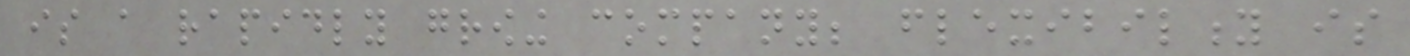is a rapidly growing company; flexibility is
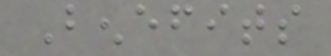Benefits
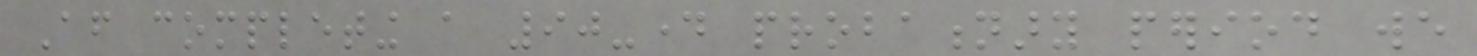After completing a 90-day probationary period we
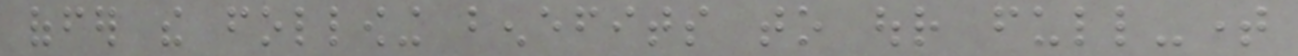offer the following benefits to our full-time
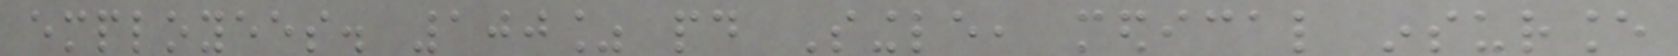employees. 100% paid Single, medical insurance
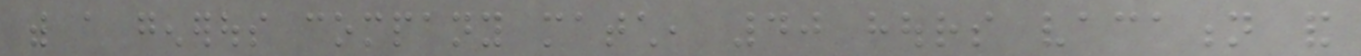with a generous company match, 40 hours vacation and
